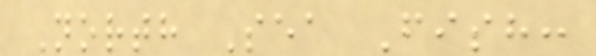North Sea Fish:
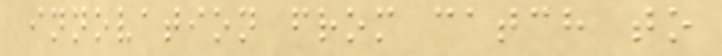innovation from catch to
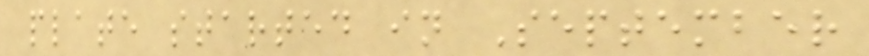plate started in September
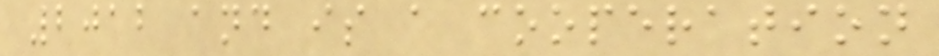2012 and is a cooperation
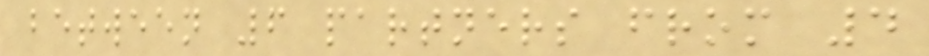between 6 partners from 4
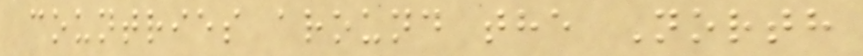countries around the North
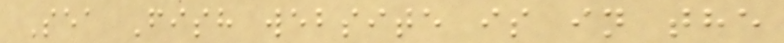Sea Fish website is in the
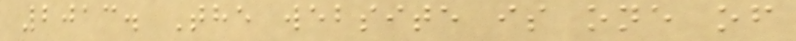2013. The website is one of
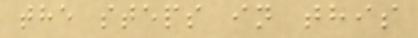the steps in this
